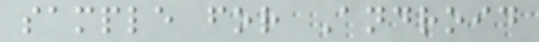sample for Android
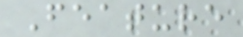Feature
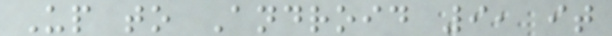Up to Android 9, it
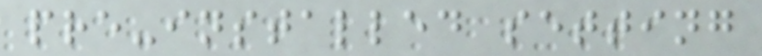pre-installed setting
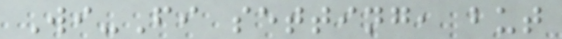Wi-Fi setting, but
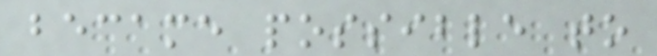became possible to
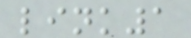link1
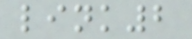link2
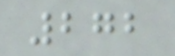272
